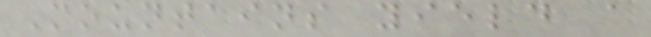Mountains yield a
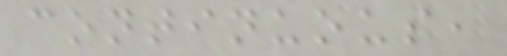continuous,
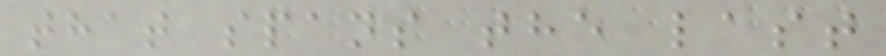that spans the last
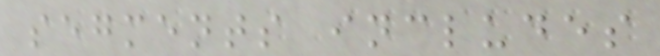segments includes
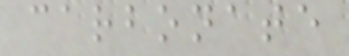carbonate
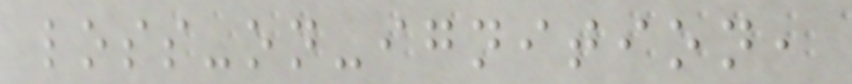loss-on-ignition,
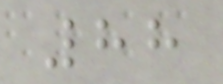88
